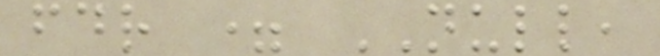fdr = NULL,
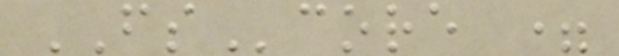FScore =
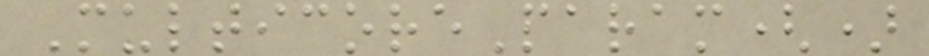MulticoreParam()
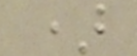)
